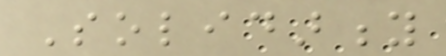Solidarity
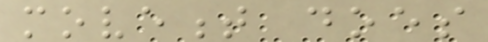movement does
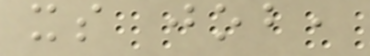its job,
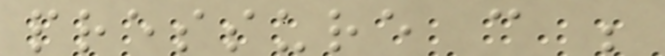pressure can be
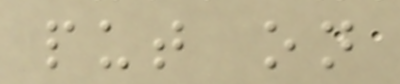put on
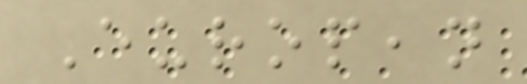European
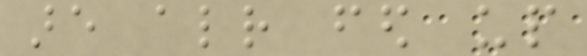are already fed up
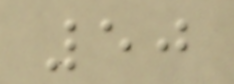50
